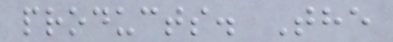products. The
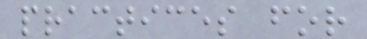practices for
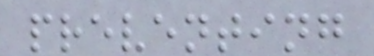preventing
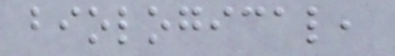biological,
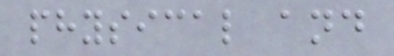physical and
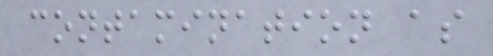contamination as
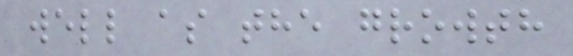well as the growth
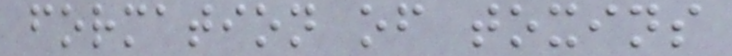formation of toxins
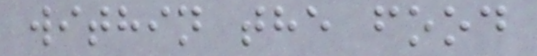within the food
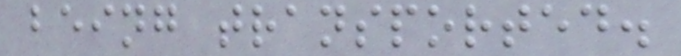being transported.
